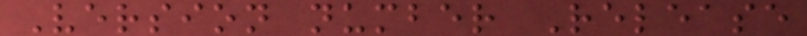Version number Release
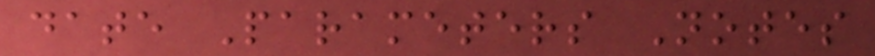date Parameters Notes
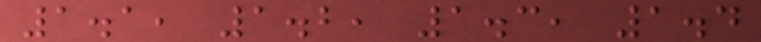1.1, 1.2, 1.3, 1.4
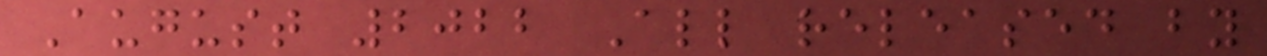August 2022 All released by
